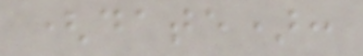(date):
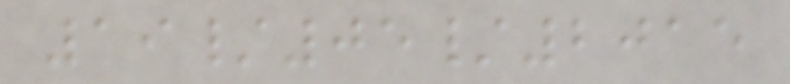19/05/2015
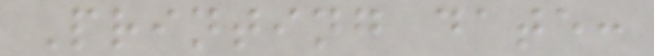Printing date:
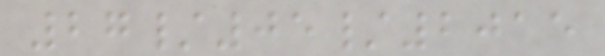27/05/2015
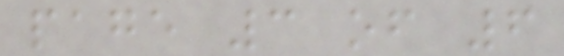page 3 of 6
